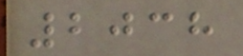2038
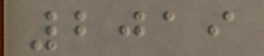2019
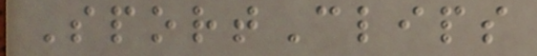SportClips
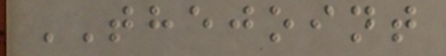THEJOINT
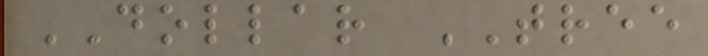DOLLAR TREE
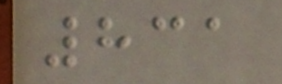831
